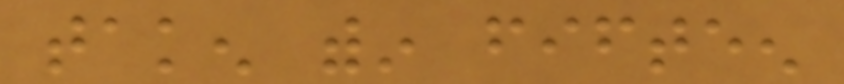taken within fifteen
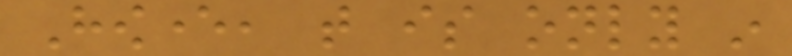However, that is only in
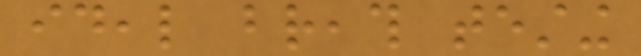ideal breath testing
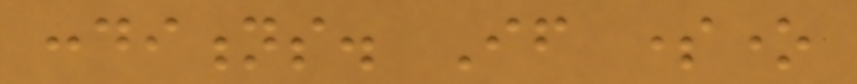conditions. If someone
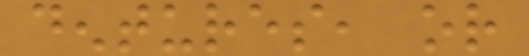dentures, or
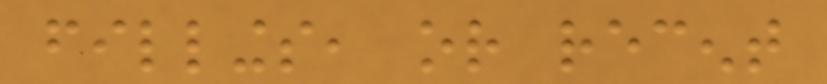fillings, or recent
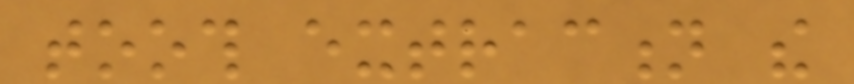tooth extraction the
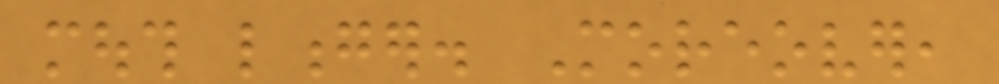mouth longer. Moreover,
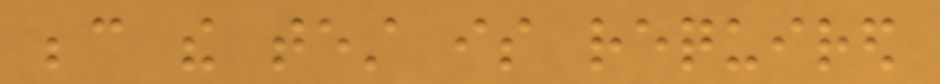because the test is required
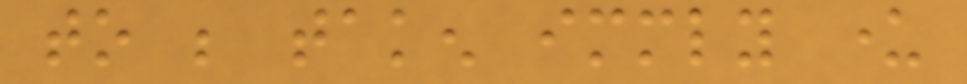to be taken immediately under
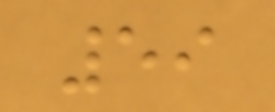59
